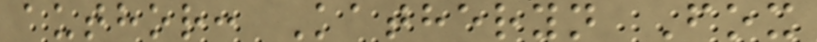author: Katheryn Fox
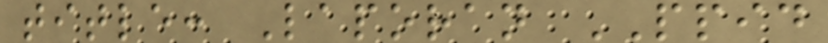title: Laporan PPID
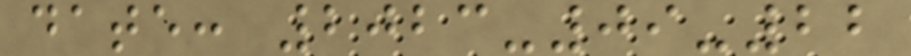date: 2023-09-22
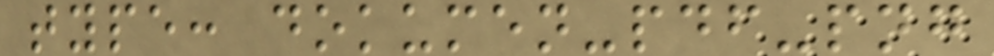type: dokumen-pdf-png
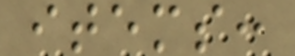items:
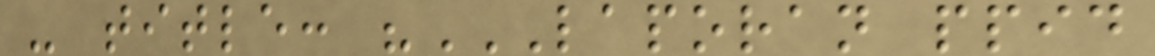- title: "LAPORAN PPID
